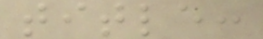title:
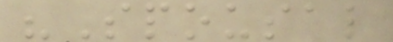"Spousal
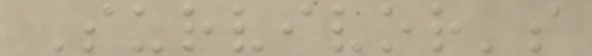Survivor's
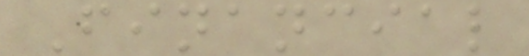Financial
